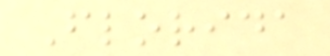Florida
